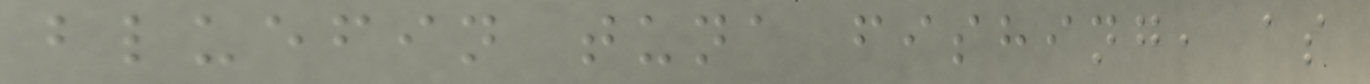bluefin tuna fishing, as
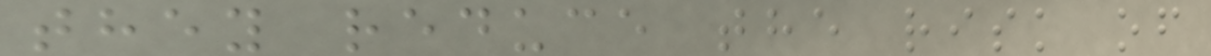they reduce the risk of
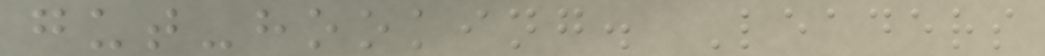gut-hooking. Leaders
